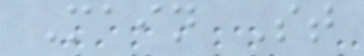Main St
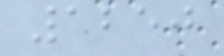1250
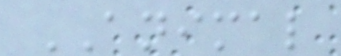ANIMAL
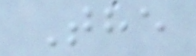The
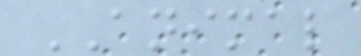ANIMAL
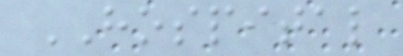HOSPITAL
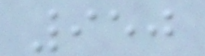950
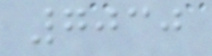7030
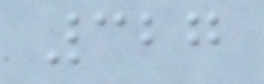327
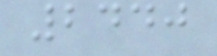2440
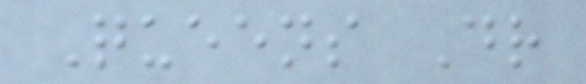Queens Dr
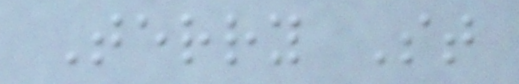Terry St
